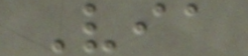Via
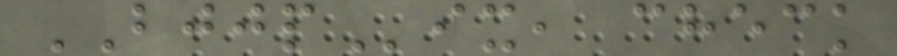BJJPix, check
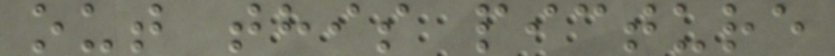out this picture
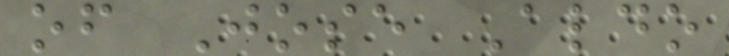of Jose Aldo
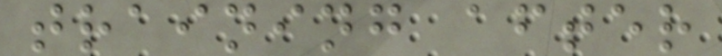training after
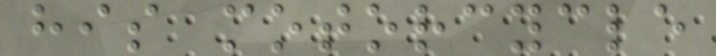his motorcycle
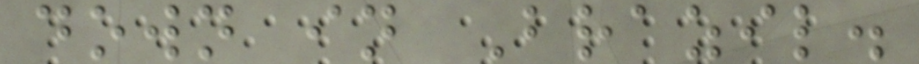down in Brazil.
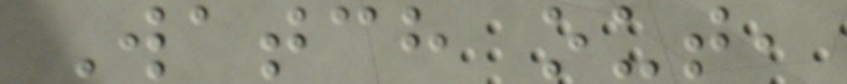Watch out,
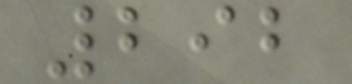292
